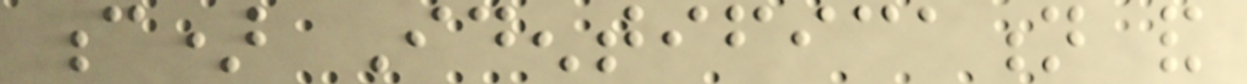c) Identification and
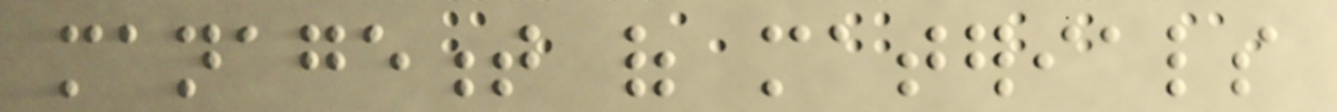management of materials
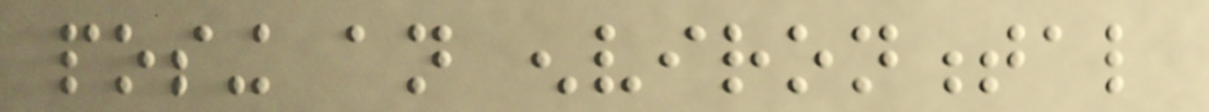posing an environmental
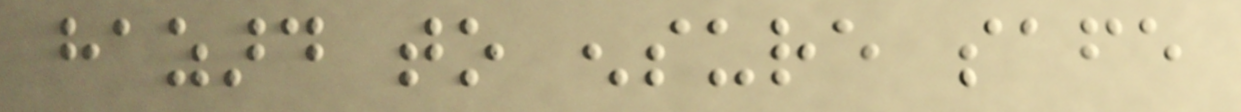hazard to ensure safe
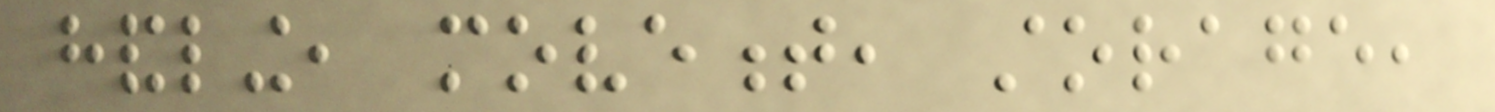handling, movement, storage,
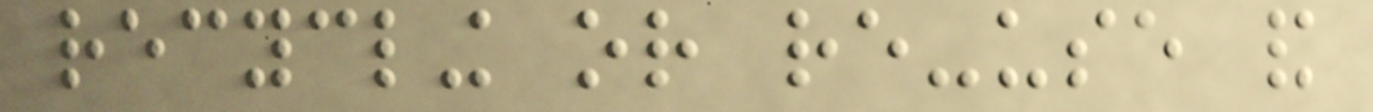recycling or re-use and
